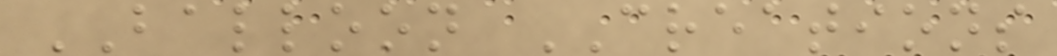BALLOON CREATIONS
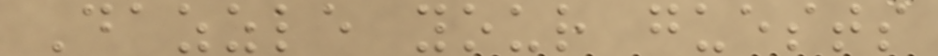Dazzle your guests
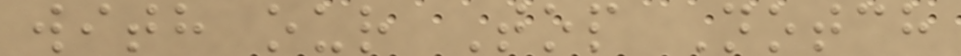with our Top Notch
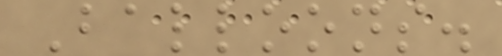Balloons.
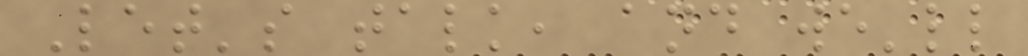Let's talk, and we'll
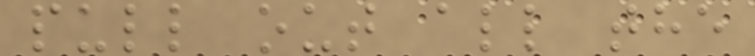pull out all the
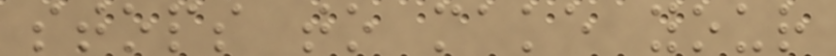stops to make your
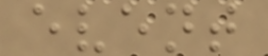event
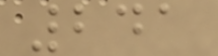241
